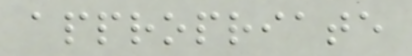appropriate
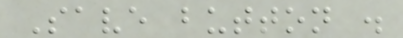Save button .
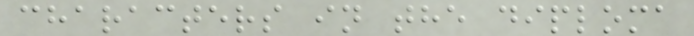characters in the diploma
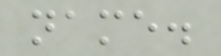name.
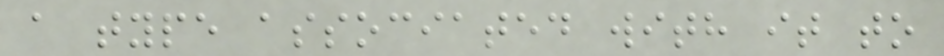a type associated with it to
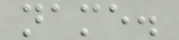name.
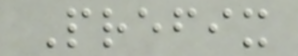Prefix
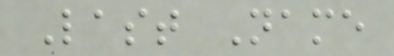Last Name
